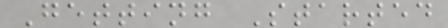Getting Started
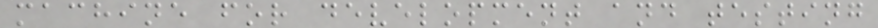machine for development and testing
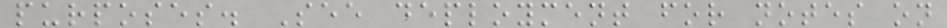purposes. See deployment for notes on
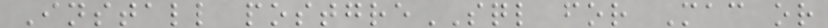Install postgreSQL for Mac or
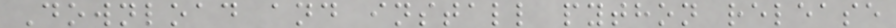Download and install python release
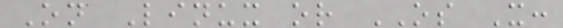On Linux or OS X:
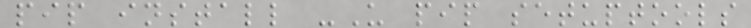pip install -U pip setuptools
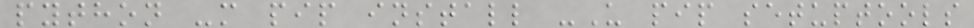python -m pip install -U pip setuptools
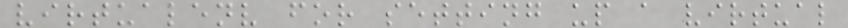virtualenv for setting up a virtual
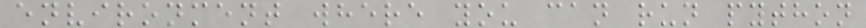environment where you can run python
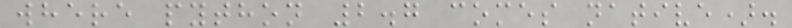where python 2.7 comes native).
